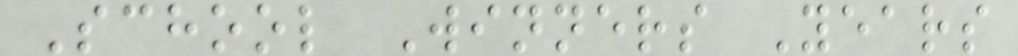School Winners Years
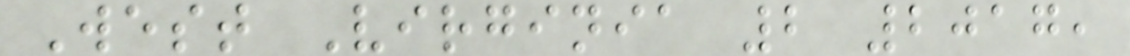West Virginia 2 2017,
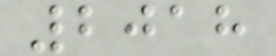2018
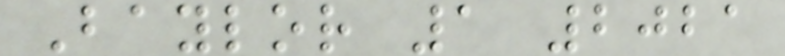Baylor 1 2021
